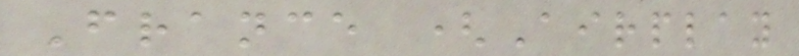France (Airplay
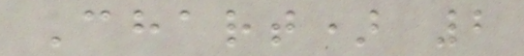Chart) 2
